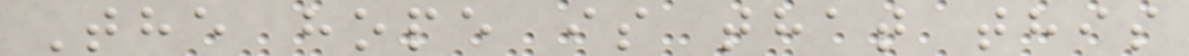The hope is that this
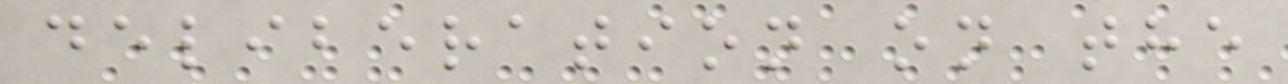deliberation on the
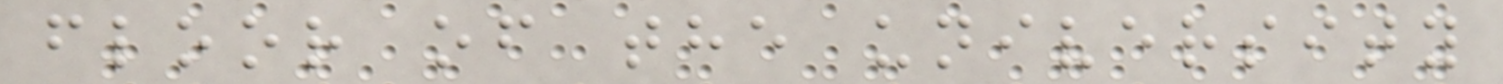floor of the university
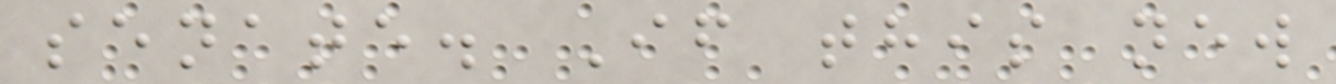senate. If this new
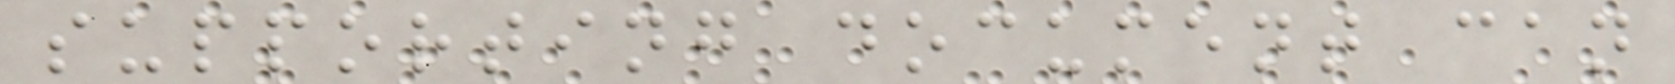supporting document can
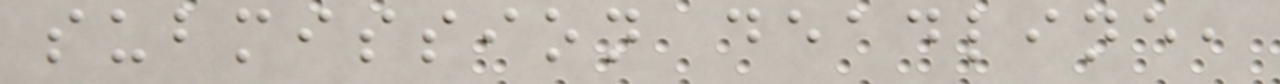submission deadline,
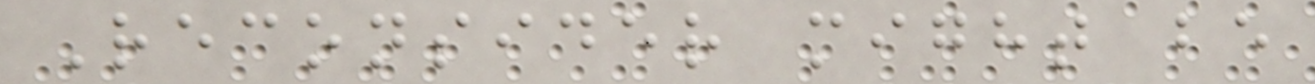Reconsider might be
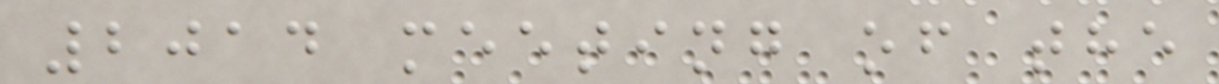2014 meeting of the
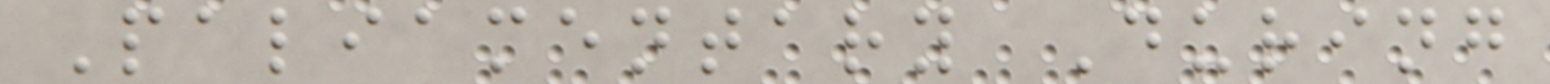Paliamentary During
